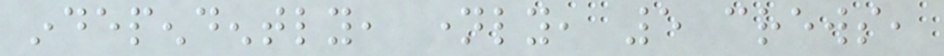independently, namely, 5 crews,
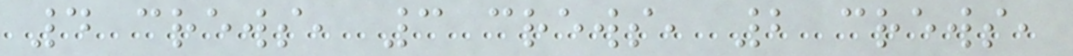4 crews, 3 crews, 2 crews,
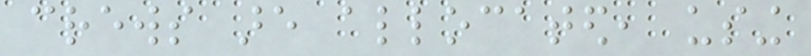crews are allocated, using
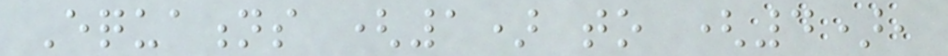Equations (1) to (4),
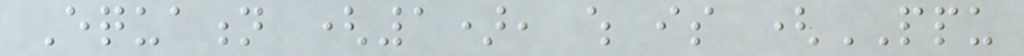Equation (1), which is (PPU
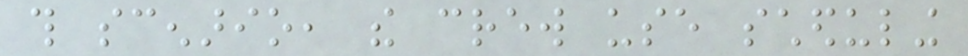this scenario, the crew use scheduling
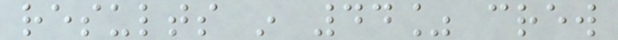results in 44% crew
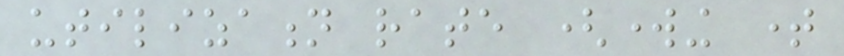utilization rate (working time
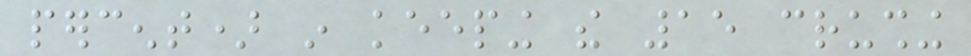percent) in keeping the 15 crushing
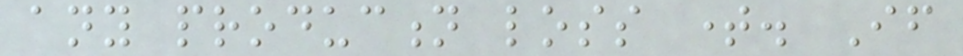any production loss time. If
